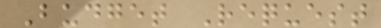Budget Request
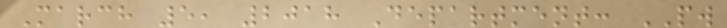March 5, 2018 Department: PW
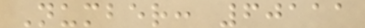Number: 60111
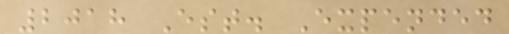2018 Est. Expended
